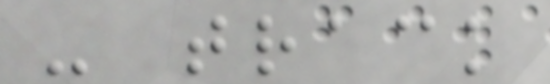- track
